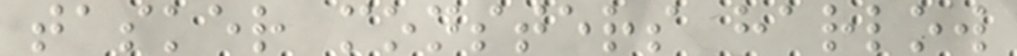tasker monsters harlow
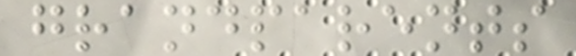grandparents
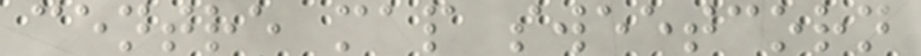centre map sweetcorn
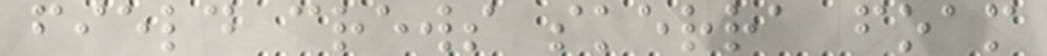field crews skerra foam
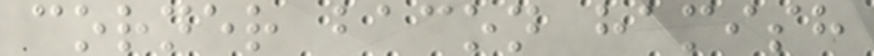corner bacon hamish
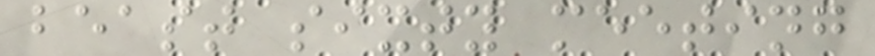beast sixty meeting
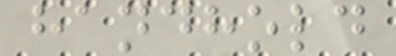handhold
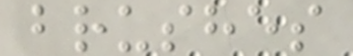brushes
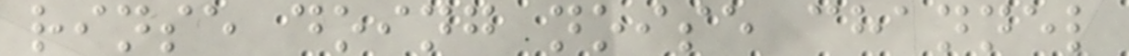rinse doing noise channel
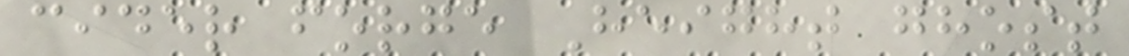cider forge Height ghost
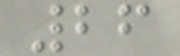26
